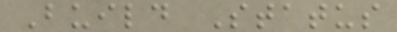Build Status
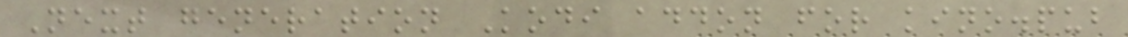Next generation Kodi addon for kino.pub
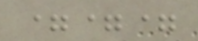===
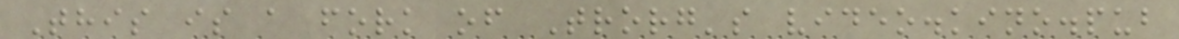This is a fork of Trorg's video.kino.pub
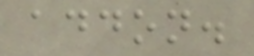addon.
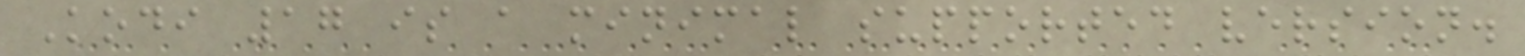Kodi 17 is a minimal supported version.
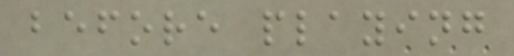before playing
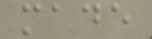made
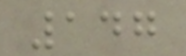147
